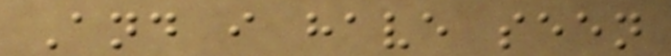And i have seen
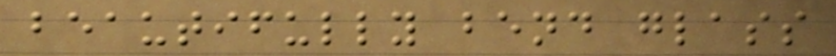beautifully bend glass
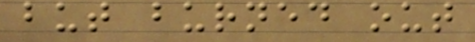but burned out
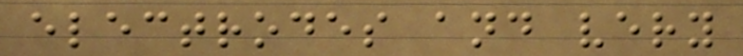electrodes and very
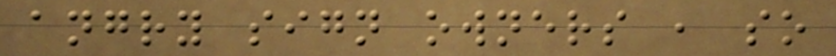angry sign owners , so
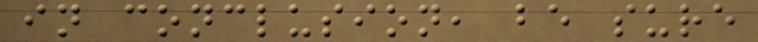in conclusion, be sure
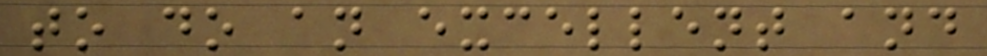to do an excellent and
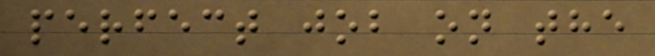perfect job on the
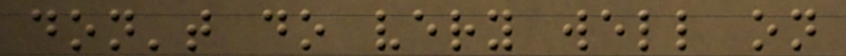don't do very well on
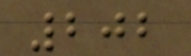202
